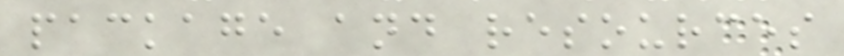package and resources
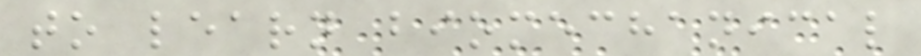to learn biomechanical
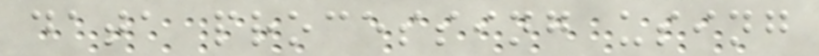data processing using
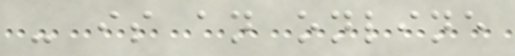- is an online
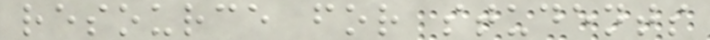resource for students
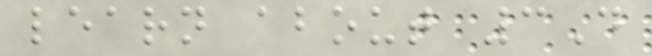learn about 3D
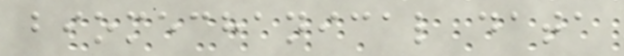biomechanical data
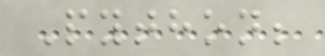Python;
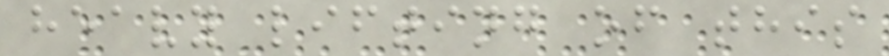heavy lifting of this
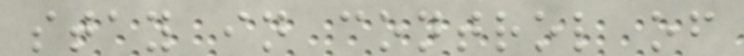stay in control of
